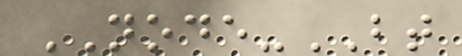NODE-BT
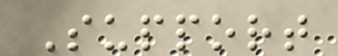Support
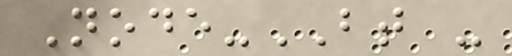Node-BT -
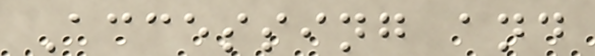Accessing and
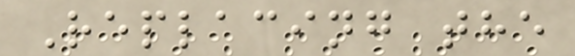Replacing the
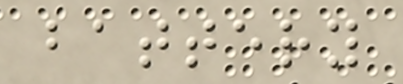battery
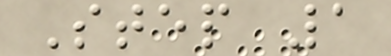Step 1
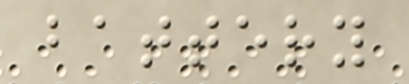battery
